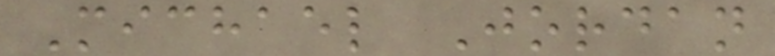Michael Jordan
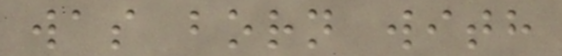was born with
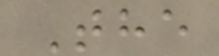The
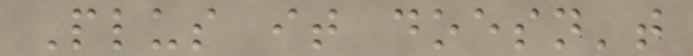Plus it doesn't
